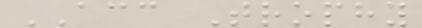ACC Trophy
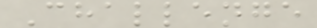Challenge
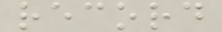record
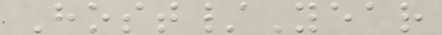Host/Year
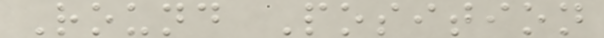Round Position
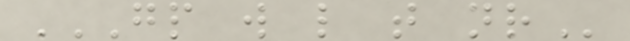GP W L T NR
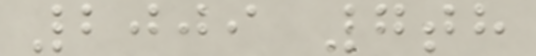2009 7th
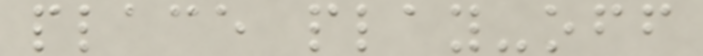place play-off
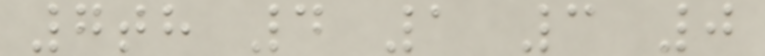7th 4 1 3 0
